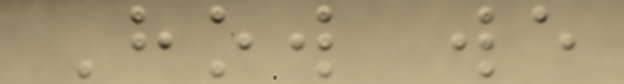How we
